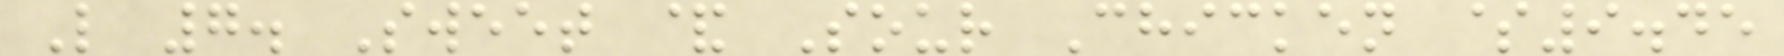L 7. Sweet & Sour Chicken $9.45
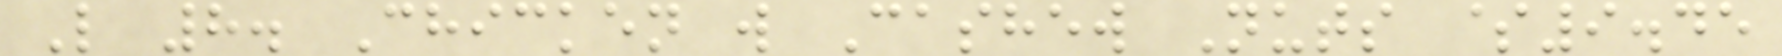L 8. Chicken w Cashew Nuts $9.45
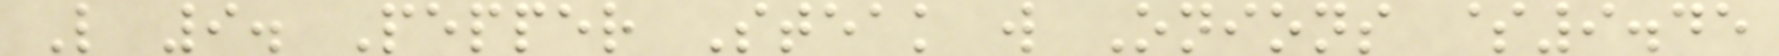L 9. Pepper Steak w Onions $9.45
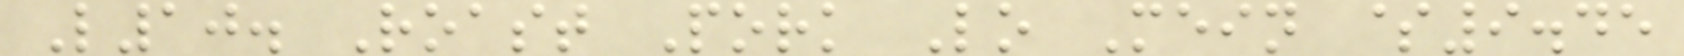L10. Roast Pork Lo Mein $9.45
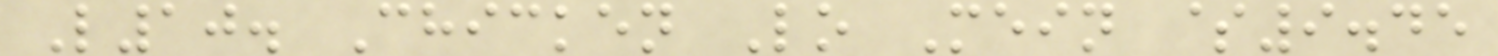L10. Chicken Lo Mein $9.45
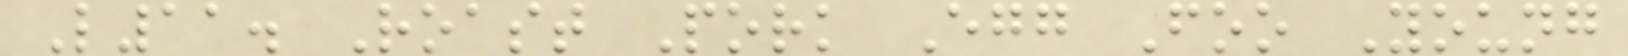L11. Roast Pork Egg Foo Young
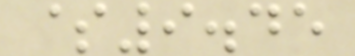$9.45
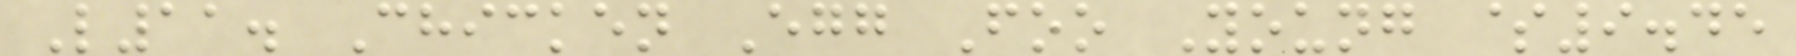L11. Chicken Egg Foo Young $9.45
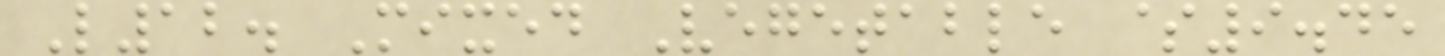L12. Mixed Vegetable $9.45
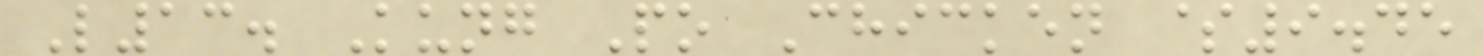L13. Kung Po Chicken $9.45
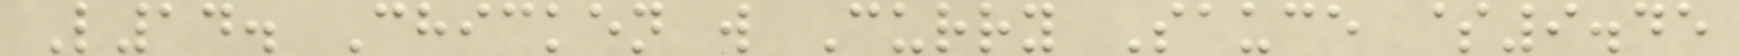L14. Chicken w Curry Sauce $9.45
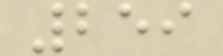259
